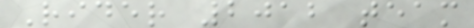Rider 2012 team
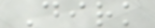Dirk
